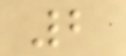2
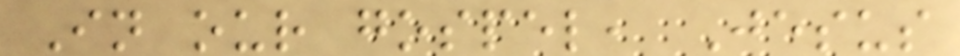In our gospel, Jesus
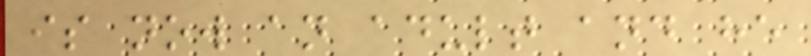is now an adult and he
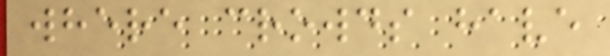where crowds have
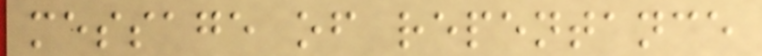message of repentance
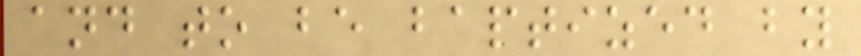and to be baptized by
